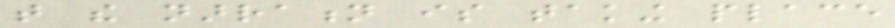that the narration is taking place
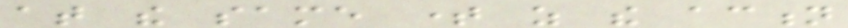at the same time as the action
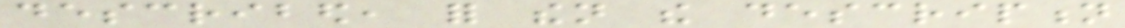described, for then the description
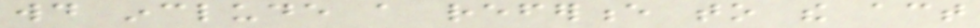would include a reference to the act
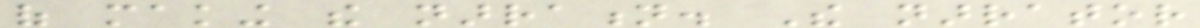of making the narration. The narrator
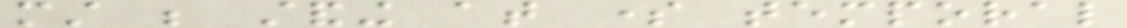must be standing at some temporal
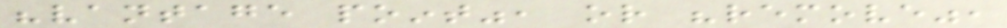"vantage point", or "remove",
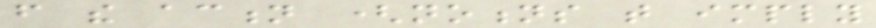from the action (notions that imply
